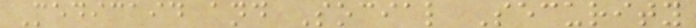Medicaid and Social Security
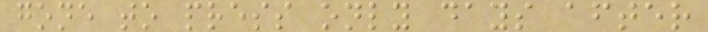gone to press only days after
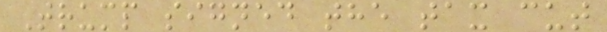Trump signed the tax cut
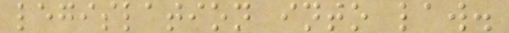legislation into law.
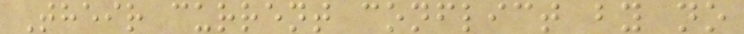Their current conflict by no
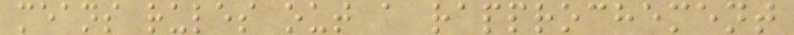means rules out a rapprochement
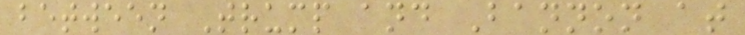between Trump and Bannon at
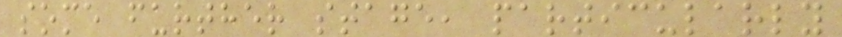some further stage, particularly
